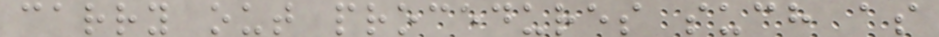carry out procedures such as
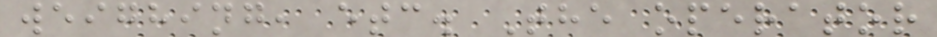weighing, etc. The operator
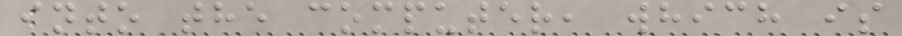into the computer, which is
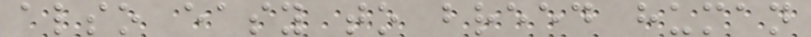also easy to breed human
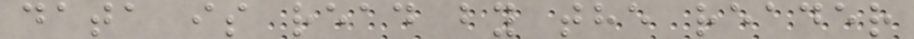data is read by the reader
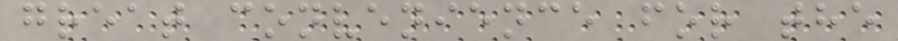great convenience for the
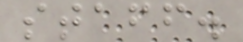staff.
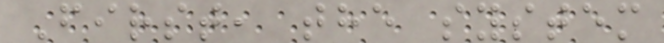First, the system
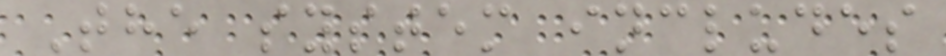The system includes
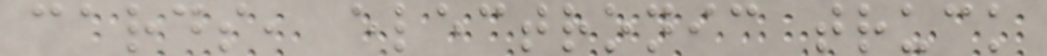cards, electronic truck
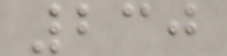230
